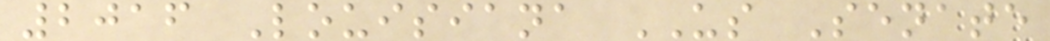2016 Louisiana US Senate
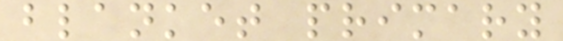blanket primary
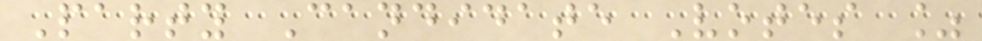Party Candidate Votes %
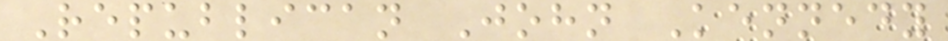Republican John Kennedy
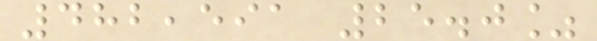482,591 25.0%
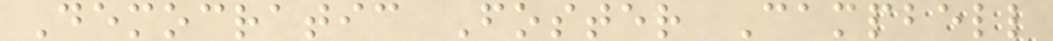Democratic Foster Campbell
